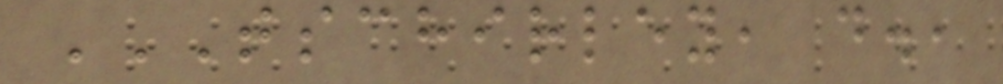TSCHIRLEY, D.,
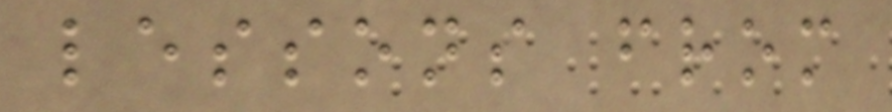lessons from
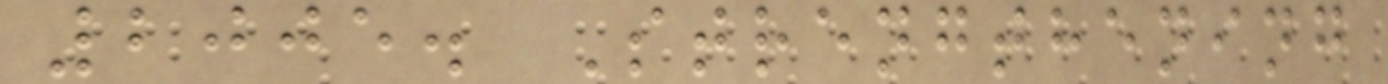2005. Strengthening
